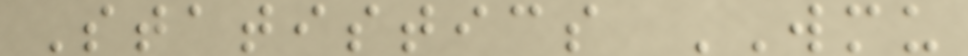Statistics WMU
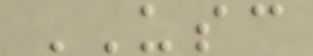USC
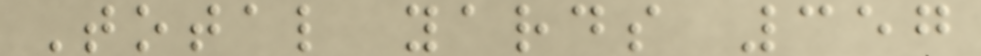Total yards 357
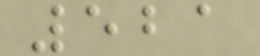521
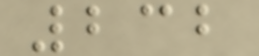232
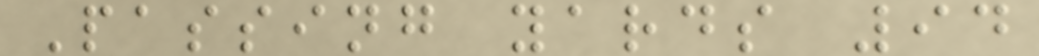Passing yards 94
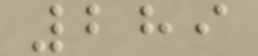289
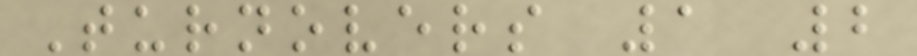Turnovers 1 2
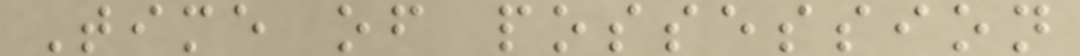Time of possession
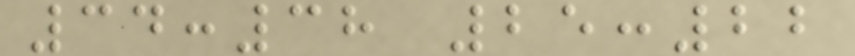34:38 25:22
